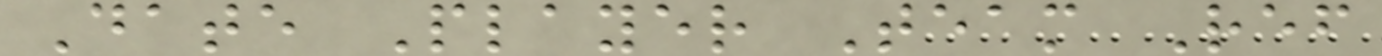Date Player Team Ref
